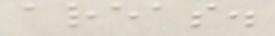areas.
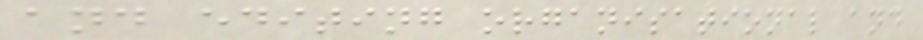and editing organisational and
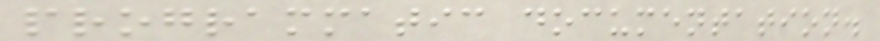programmatic documentation.
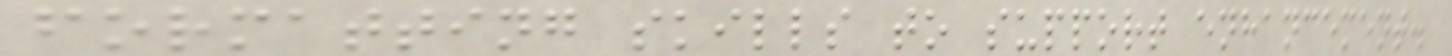formatting skills to support enhancement.
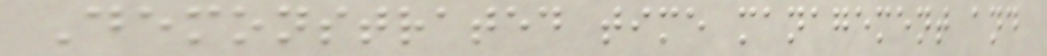Demonstrated time management and
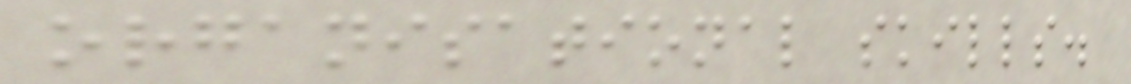organisational skills.
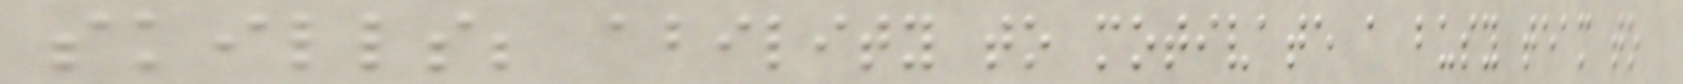skills; ability to motivate a busy team to
